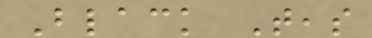Black Teas
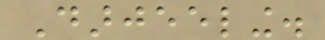Darjeeling.
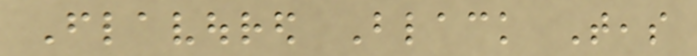Flavoured Black Teas
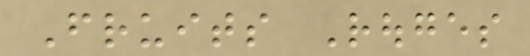Fruits Rouges
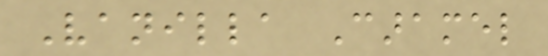Vanilla Caramel
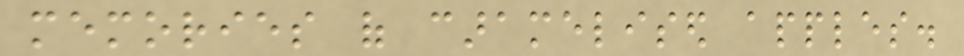memories of caramelised apples.
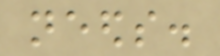needs.
